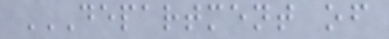DEPARTMENT OF
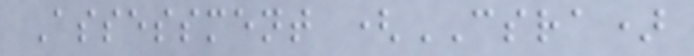Assessment (CSRA)
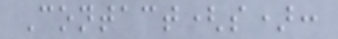Contact(s):
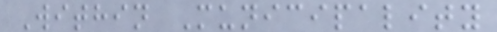Within Municipality
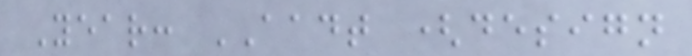Year: AADT (design
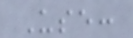Use:
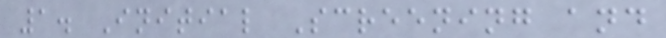1. Initial Screening and
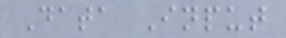Data Input
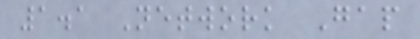1.1 Network Gap
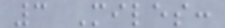3 Miles:
